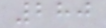280
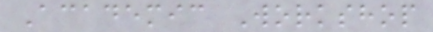Academic Workshop
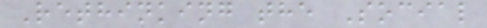Rethinking the Social
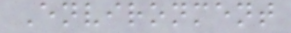Environment
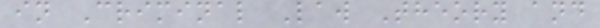in Criminal Law Theory and
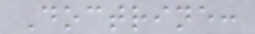Doctrine:
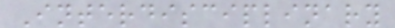Interdisciplinary
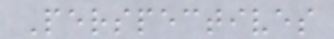Perspectives
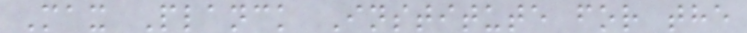Max Planck Institute for the
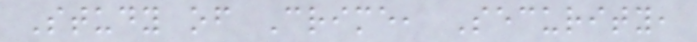Study of Crime, Security,
